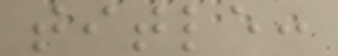title:
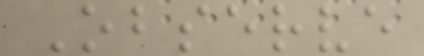Observe
